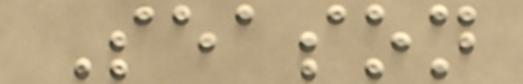Season
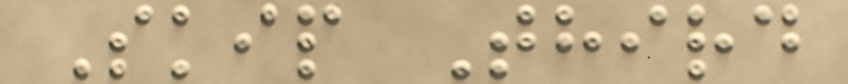Skip Third
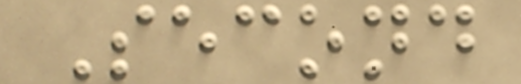Second
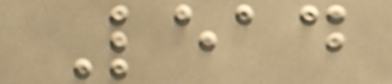Lead
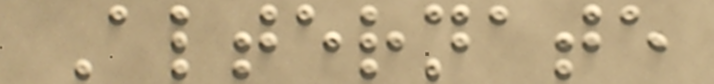Alternate
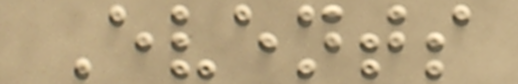Events
